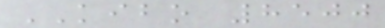KIBO 8500
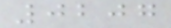0207
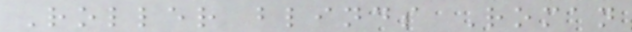Roller blinds Roman
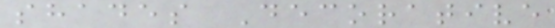shades Decorative
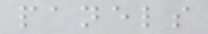panels
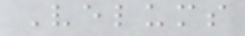Velums
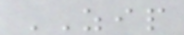ZIP
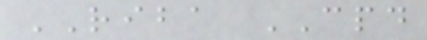RIBA CPD
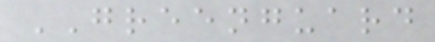GREENGUARD
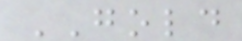GOLD
